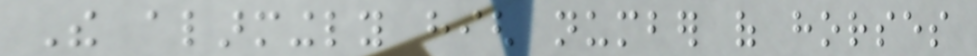The alarmingly high number of horses
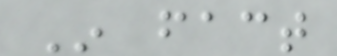In fact
